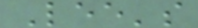Lee's
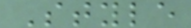Style
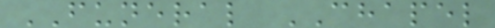FUNERAL CHAPEL
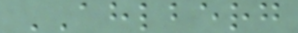AHLBERG
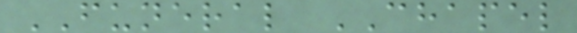FUNERAL CHAPEL
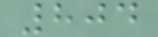804
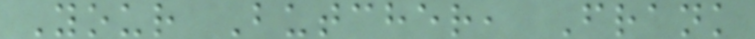Your Butcher, Frank
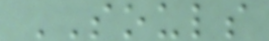SOULS
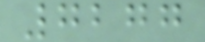7277
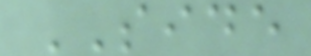SIDE
